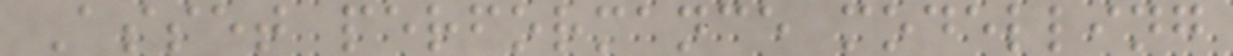Asset performance modelling
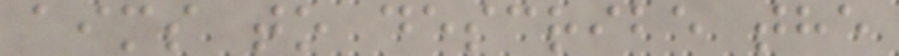aims to describe the
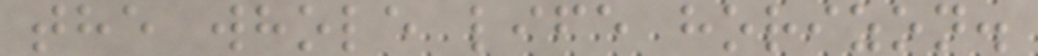the whole life horizon.
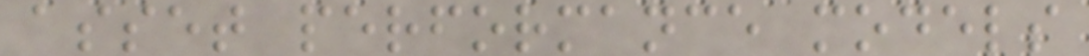asset performance models
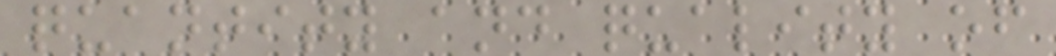quantity and quality of
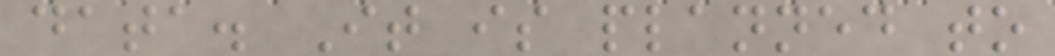data. It is planned to
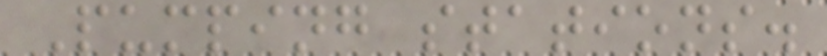Pumping stations.
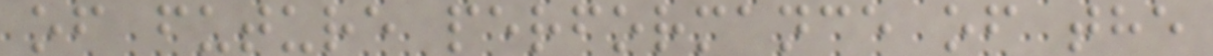of future performance of the
